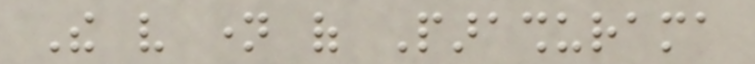The very name of Parashurama
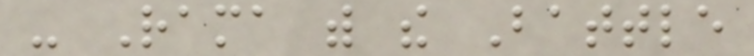- Rama with the Battle
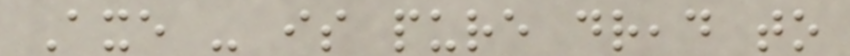Axe - is pure dread to
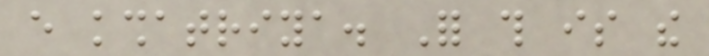every kshatriya. For this is the
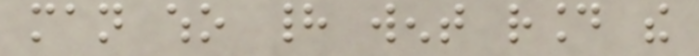man who had went round the
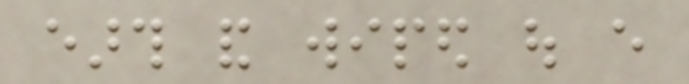earth and wiped out every
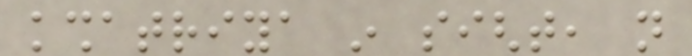kshatriya in sight, not
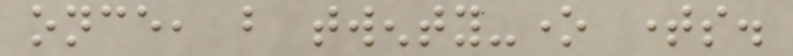once, but twenty-one times.
